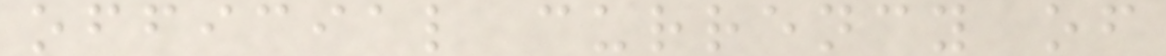official currency of
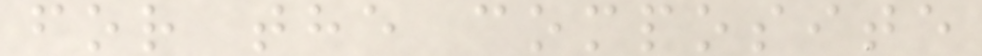for the composite
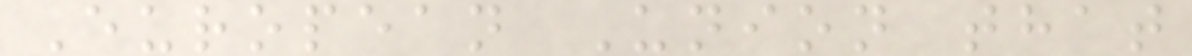European Union that
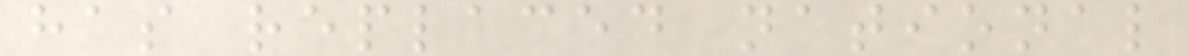has replaced national
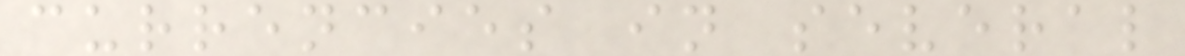currencies in several
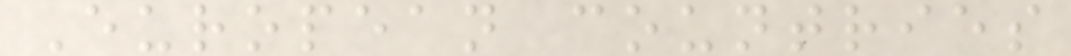European countries
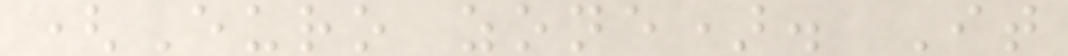(Euro zone). It
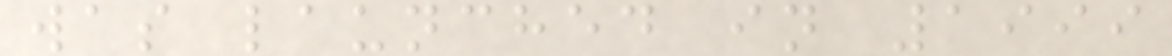was launched in 1999
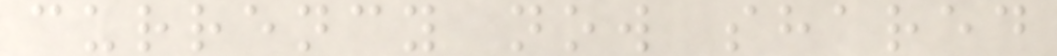currency now shared
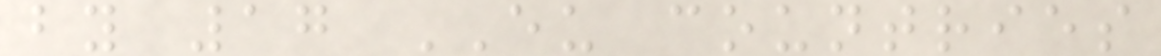by 17 EU countries
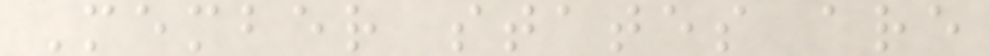Member states are
